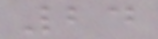24
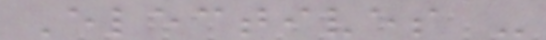Electives -
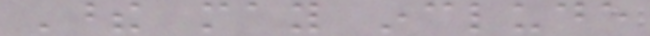These may include
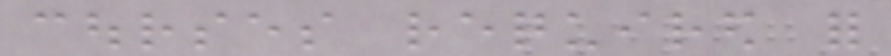courses required for
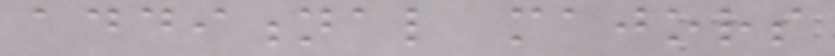additional majors
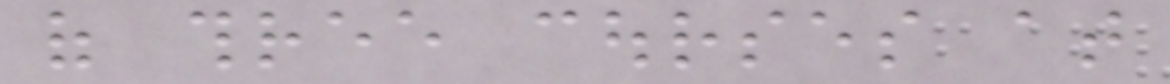of three courses at
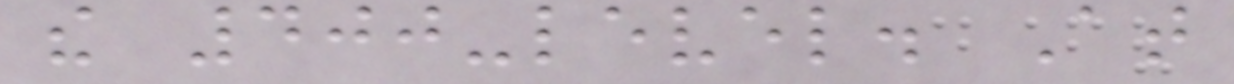the 400-level. At
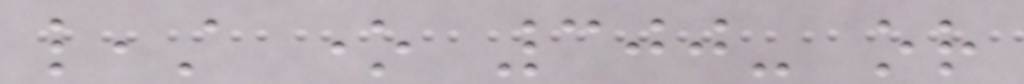least one 300- or
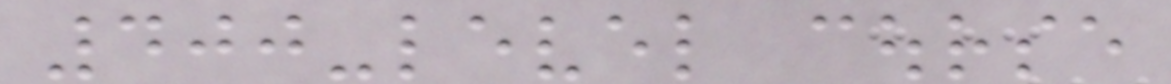400-level course
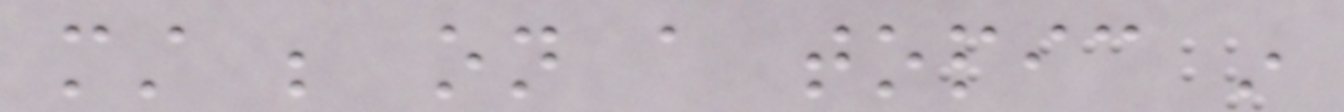must be on a topic in
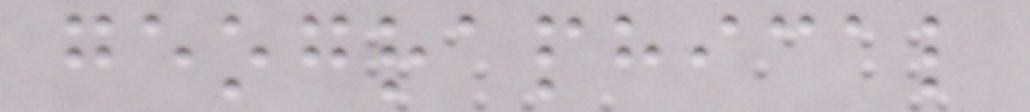geographical
